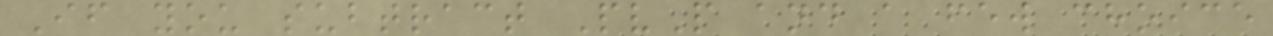If you subtract PvP and a few choice
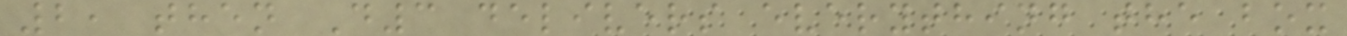2, then D3 delivers everything the box
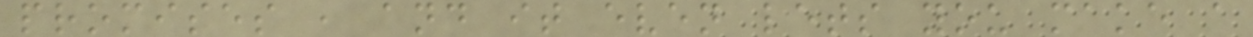promises , and it even lets you make a
